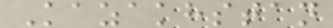Kazakhstan
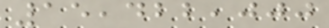15,422,000
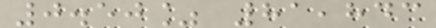0.50% 81,843
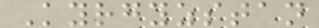Kyrgyzstan
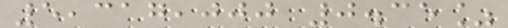5,317,000 0.35%
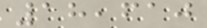18,610
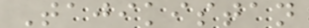Tajikistan
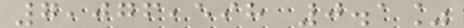7,076,598 0.1%
